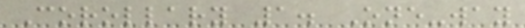Corollary 1. One-way
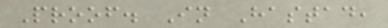Proof. In Hastad,
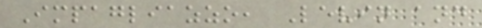Impagliazzo, Levin and
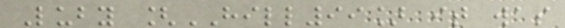Luby [HILL99] it was
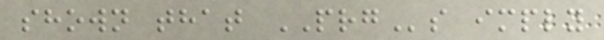shown that PRGs imply
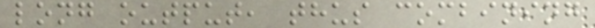long output, thus combining
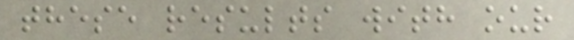these results with our
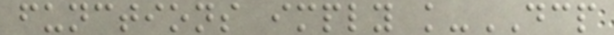functions imply k-DCP
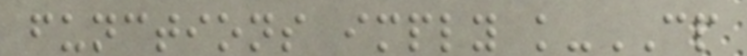functions imply k-CP
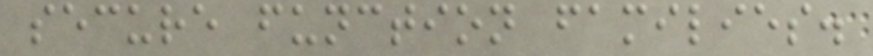secure function families.
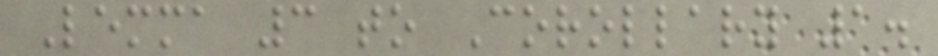Lemma 3 to Corollary 1.
